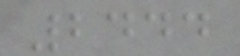2444
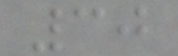30
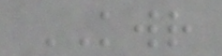KWR
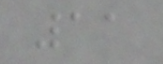11
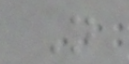N
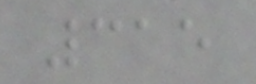315
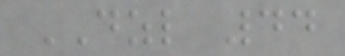DZL 44
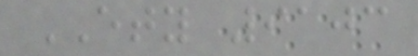ETY 9103
